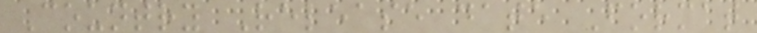Country Release date Format
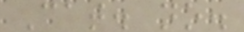Cat. no.
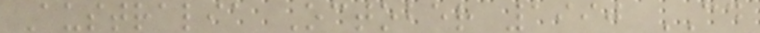Australia October 1990 CD
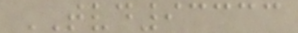TVD93333
